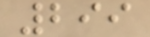299
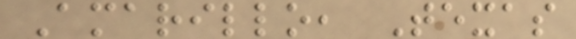Amarillo, Texas
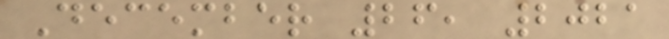December 26, 2021
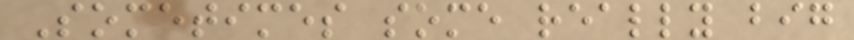Sometimes some really big
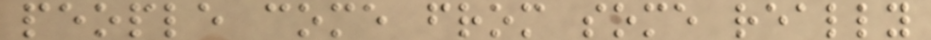people come from some really
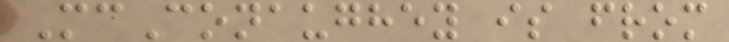McConaughey is from
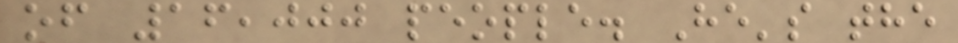of 16,000 people. He's the
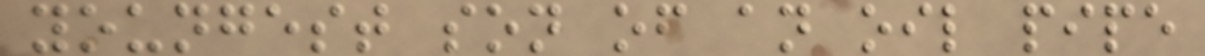youngest son of an oil pipe
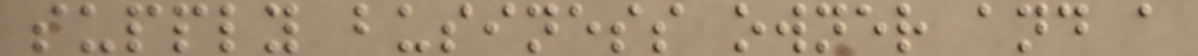supply business owner and a
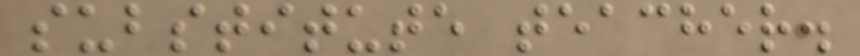substitute teacher.
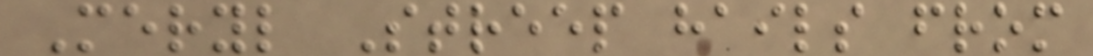Meryl Streep hails from
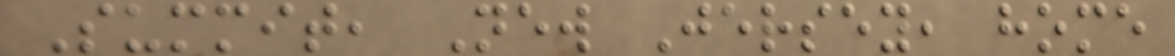Summit, New Jersey, home
